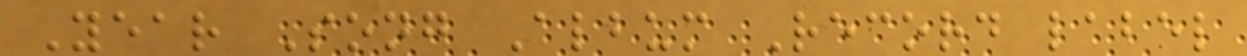Year Song Album Record label
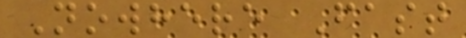Nowhere Fast
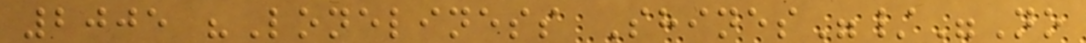2005 "Loneliness Shines"/"No
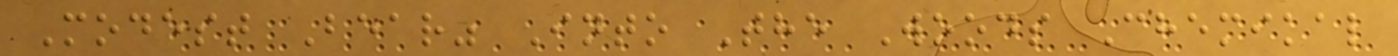Modest Bear" Into The Woods Chemikal
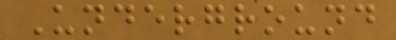Underground
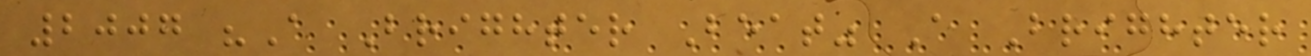2007 "A Brighter Beat" A Brighter
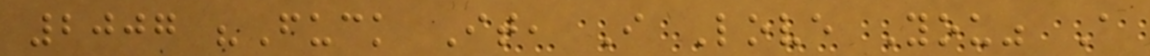2007 "Fuck It, I Love You" A
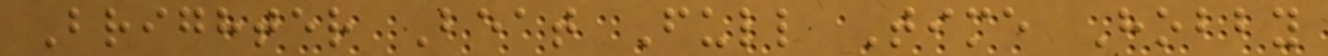Brighter Beat Full Time Hobby
